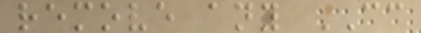remove any CC
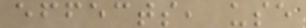effects, use
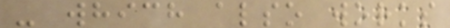- which also works
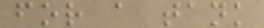for a tank
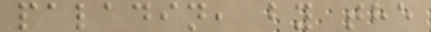paladin, by the
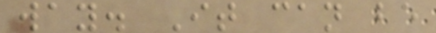way. It can be
